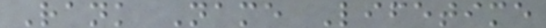Rank Name Lifetime
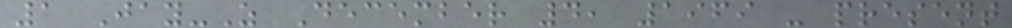1 Jay-Z December 4, 1969 - present
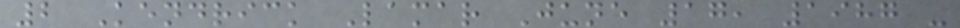2 Kendrick Lamar June 17, 1987 -
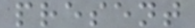present
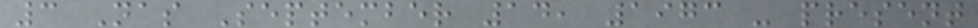3 Nas September 14, 1973 - present
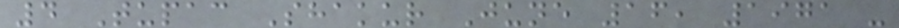4 Tupac Shakur June 16, 1971 -
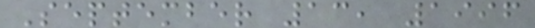September 13, 1996
